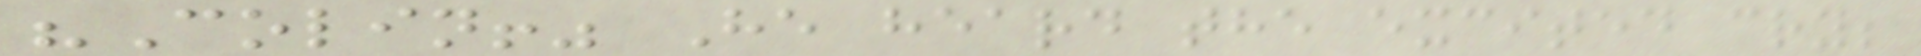"Colin!" He heard the excited cry;
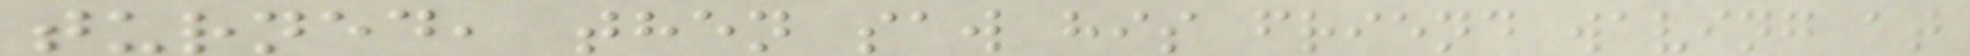turned, then saw his friend waving at
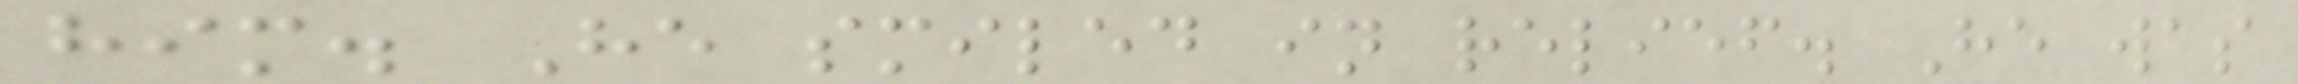him. He smiled in relief. He was
